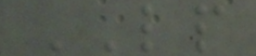LP
